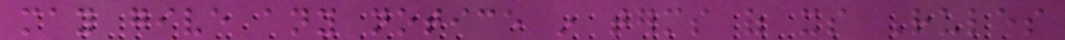may give any notice in terms of its Rules
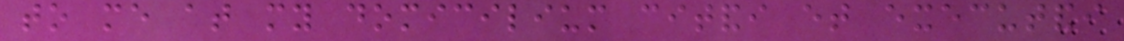to me at my domicilium citandi et executandi
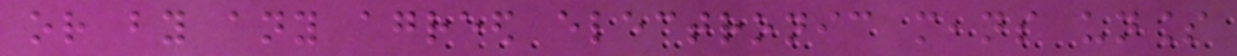or by any agreed electronic means unless
